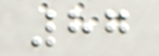87
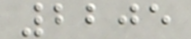2205
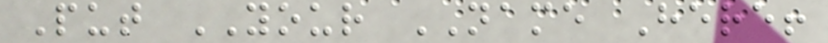Put YOUR NAME Here!
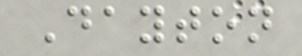Dayton
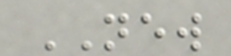NEW
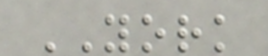YORK
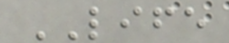LIFE
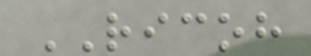RICOH
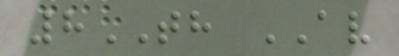8TH AV
